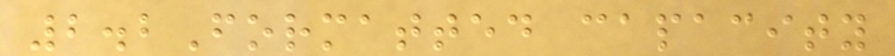2.2Formatted capacity
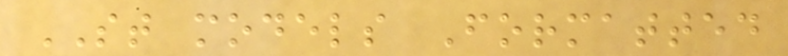ST models Formatted
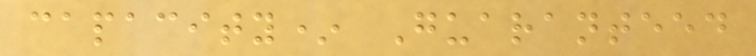capacity* Guaranteed
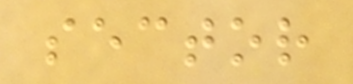sector
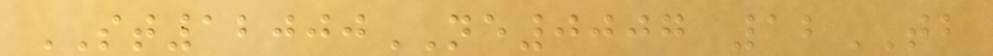ST12000NE0007 12TB
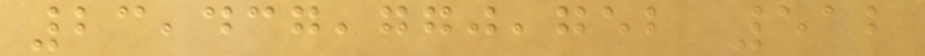23,437,770,752 512
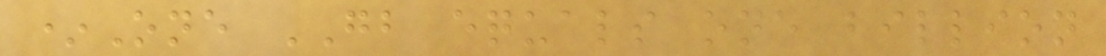*One GB equals one billion
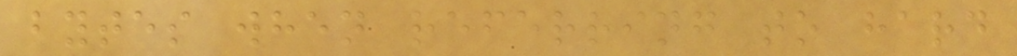bytes when referring to hard
